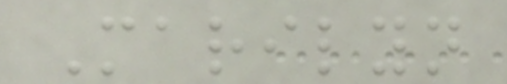Marilyn
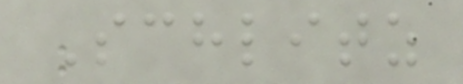Schlitz
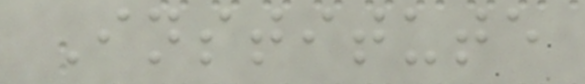Institute
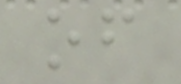of
